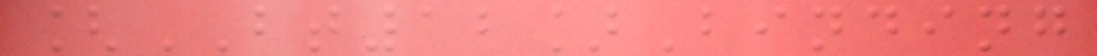[BT12]Binding
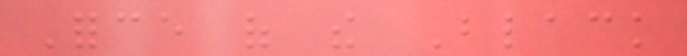Force of the Black
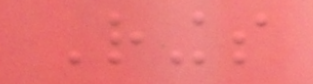Rings
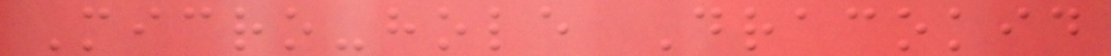Micro-hole Dracokid
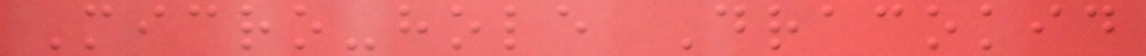Micro-hole Dracokid
